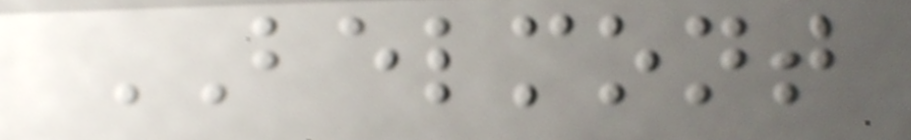BELMONT
